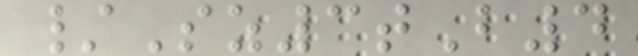/Sz3tB4
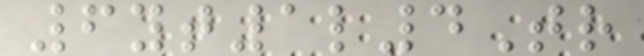6yt1l4Tr
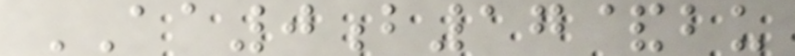AA0b17&bu
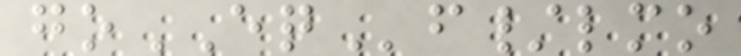goEQf/lmo
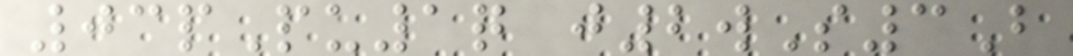03pPu1q j2wS3B
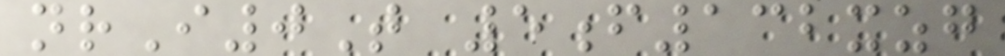nrI0T 5f132xzg
